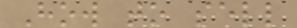How to sell
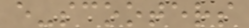e-scooters
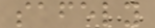safely
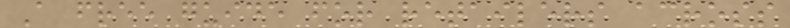A free guide for retailers across
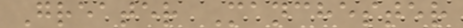Greater Manchester
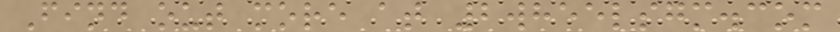Find out more at 2wheelsgm.com
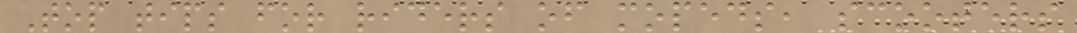Top tips for riders of mopeds, scooters
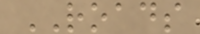ROADS
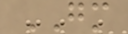GM
